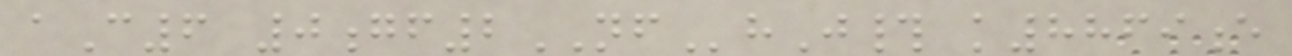aC6 0gf2NFhJ# k8869e
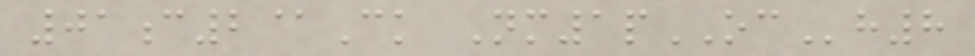01c2@Ck Nm1pOCh8
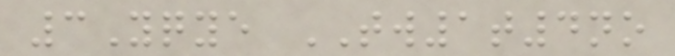3Yqye TW1t4no
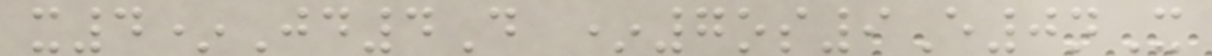x4*Jd4D *7os9E0nX
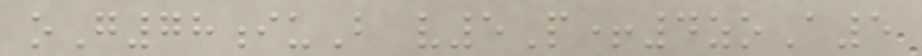oG78iuB v5P+4zoA5
